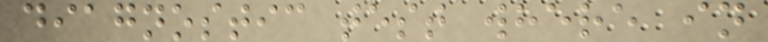diagnostic test where in
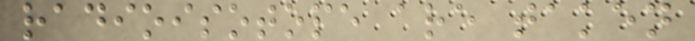radioisotope are taken
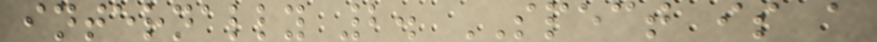internally 2. SPECT is a
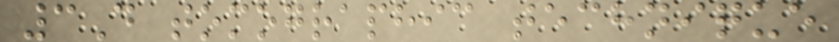3D tomographic technique
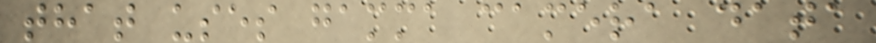that uses gamma camera data
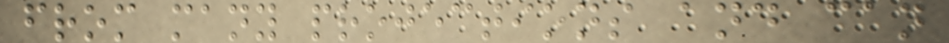from many projections and can
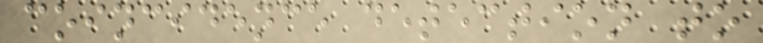coincidence detection to
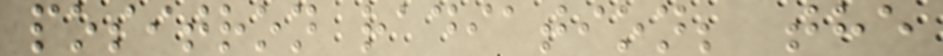positron radiation; the
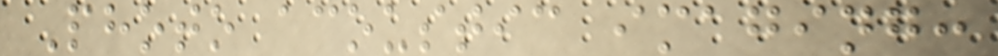Photo acoustic imaging:
